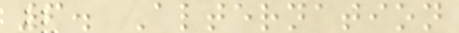6. Alternation
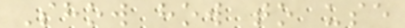Show how to use
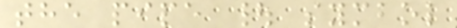the pipe | symbol
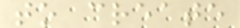to create
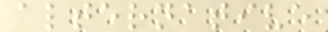alternative
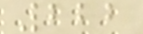222
